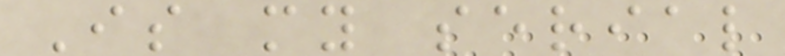Is my serial
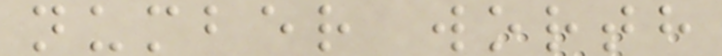number worth
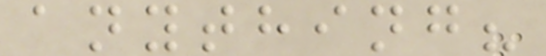anything?
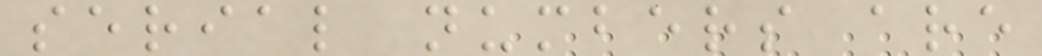serial numbers are
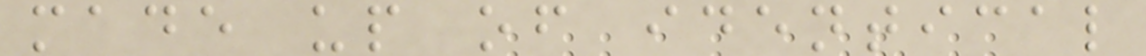made up of identical
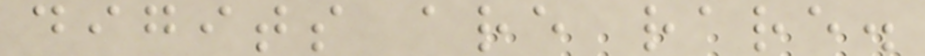digits are rare.
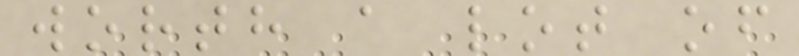worth a lot of
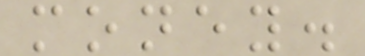money.
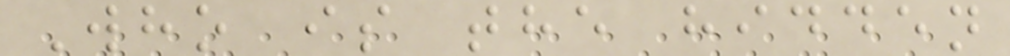Who is the hidden
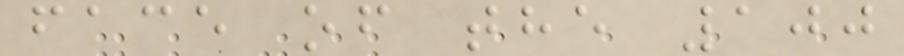face of the 100
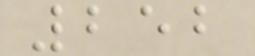252
